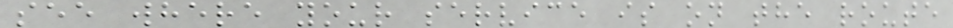see where your service is on the route
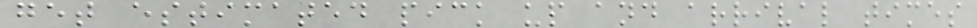get estimated pick up and arrival times
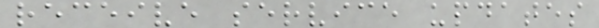receive service updates
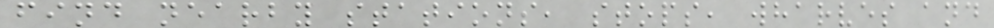find nearby stations, stops, wharves and
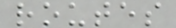routes
